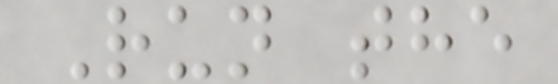Run the
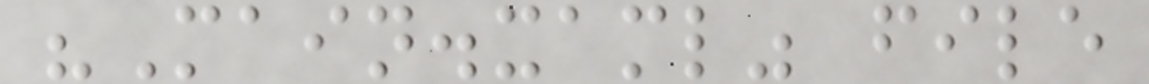"Main.xaml" file
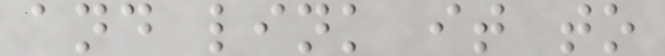and link it to
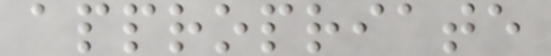appropriate
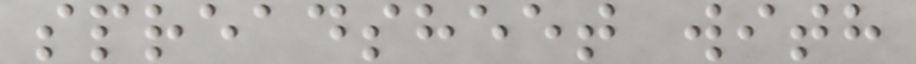spreadsheet with
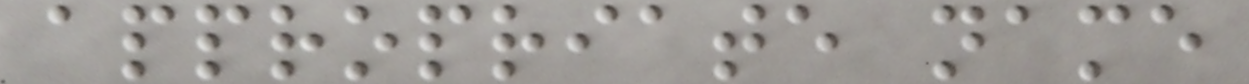appropriate name
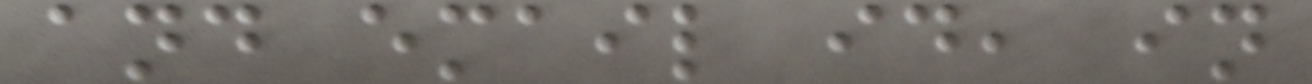and email id, in
